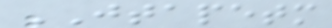JTAPETM
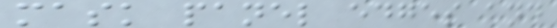mask panel edges and
